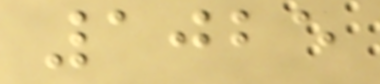1025
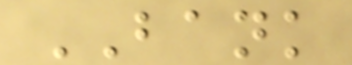BANK
